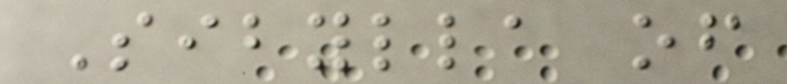Sibylla of
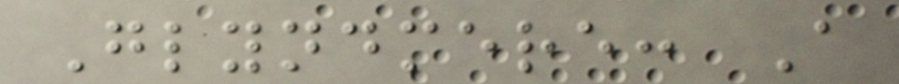Glyndmere: A
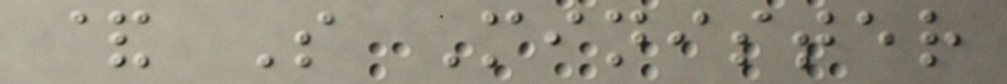& S Minister
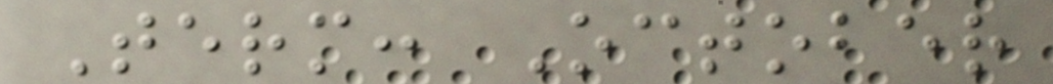Term: October
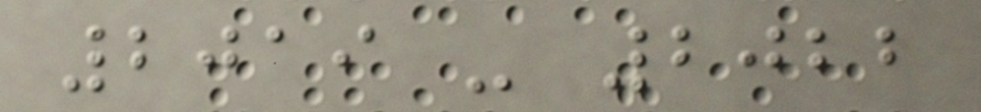2019 - 2022
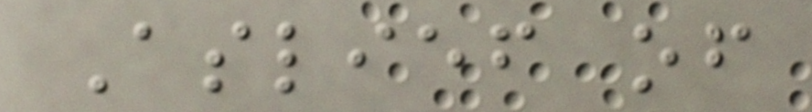Aslief of
